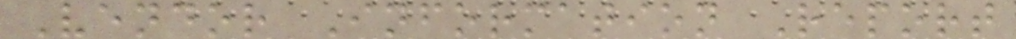Vendor Information Report
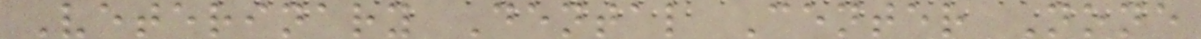Veterinary Dental Center None
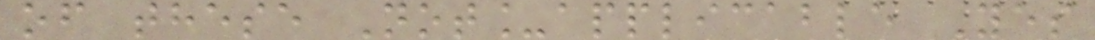of these Not_applicable Yes
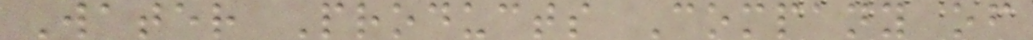Water Products Company of
